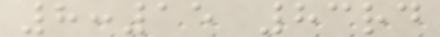8:15 83rd
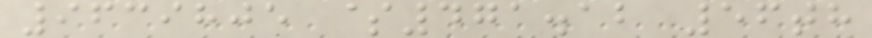9639805 $471.12 56th
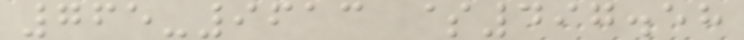765-9613 $497.58
